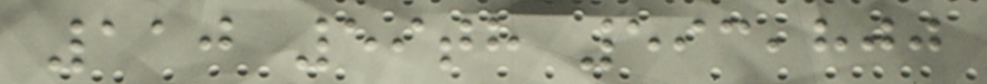110 59th 593,800
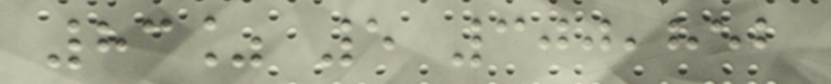83% 5 300,852
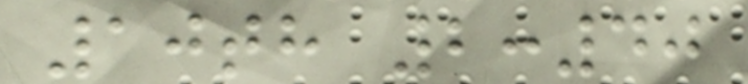10th 2:40
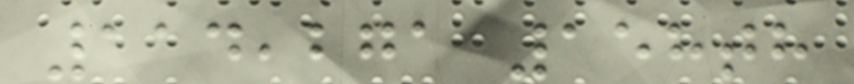114,271 158th
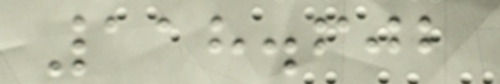118.602
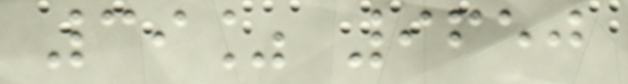39% 9650
